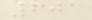201
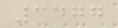3477
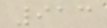913
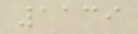1139
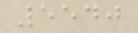5540
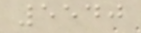5540
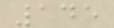145
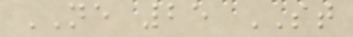NE 25 ST
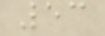53
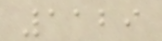1129
